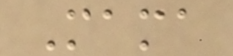Mama
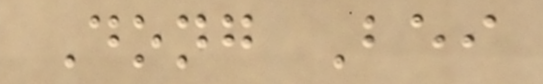Dong Bei
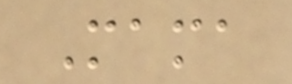Mama
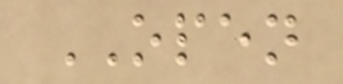OPEN
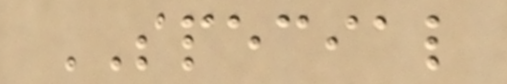SPECIAL
